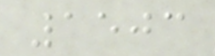1503
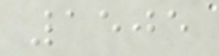1505
